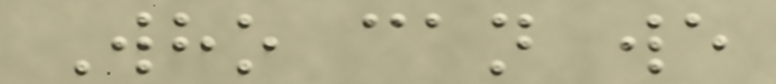Who can we
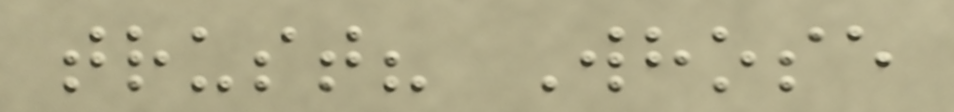trust? Whose
